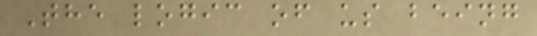The logic of us being
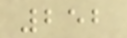252
